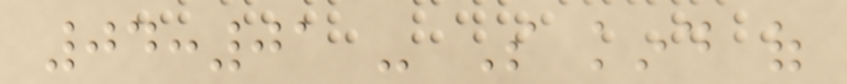04:01 - So kind of
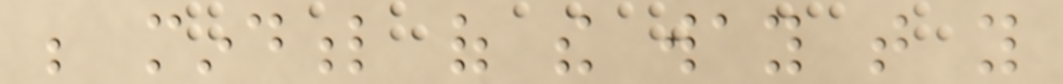be mindful of the way that you
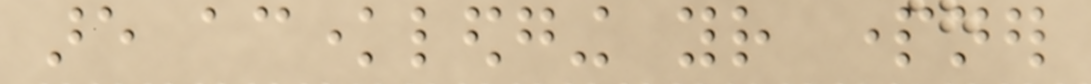are acknowledging your partner
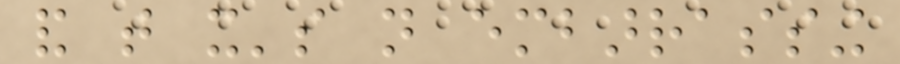and that it's not embarrassing
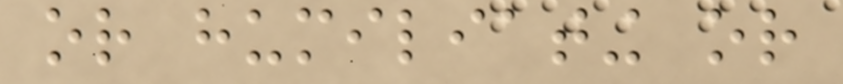or humiliating or
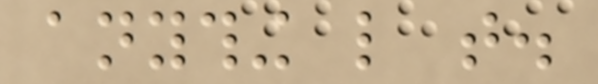anything like that.
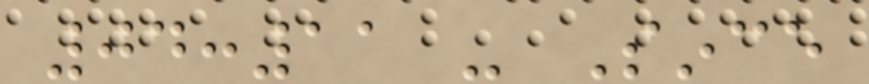04:11 - Since
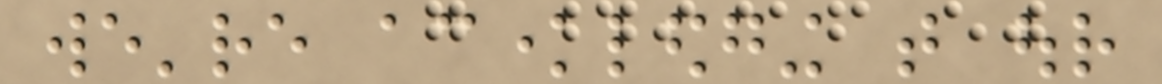we're acknowledging that our
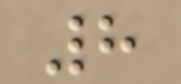8
